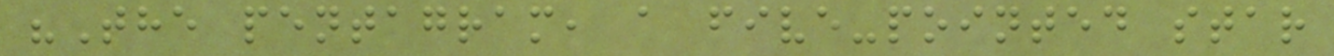"The pentagram, a five-pointed star
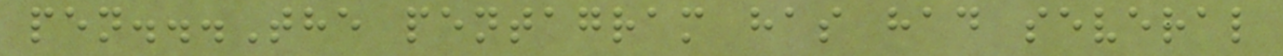pen...The pentagram has had several
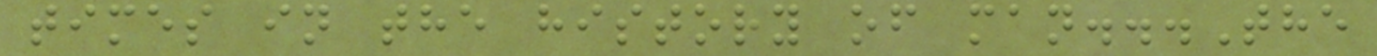times in the history of man...The
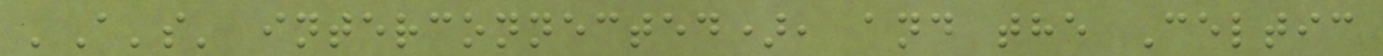'A's' interconnected), and the Celtic
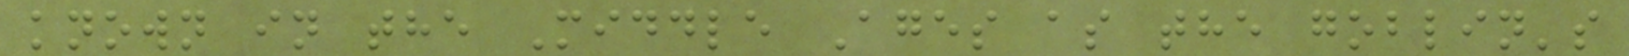known in the Middle Ages as the goblin's
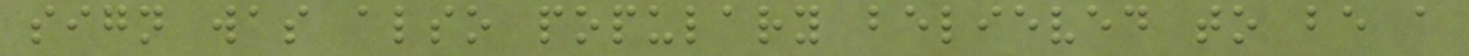sign was also populary believed to be a
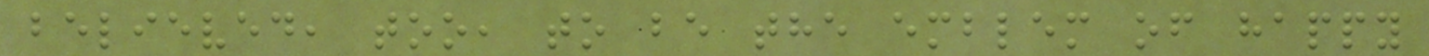believed, too, to be the emblem of happy
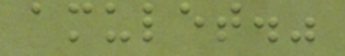amulet."
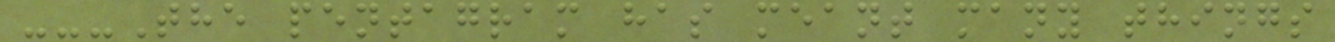---The pentagram has meant many things
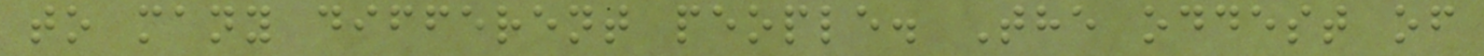to many different people. The oddest of
